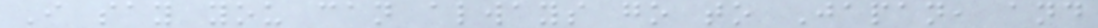I say you can always go to Japan, and
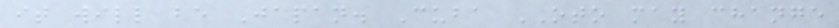it will be Japan. Cuba OTO may change
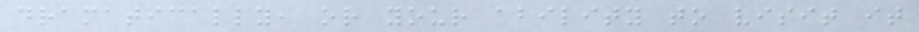dramatically, or your ability to visit it
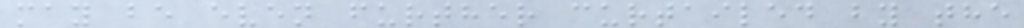may be even further curtailed by the
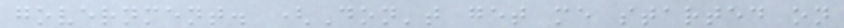government. (Don't get me started on
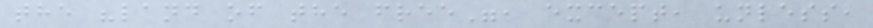the "land of the free", except, unless,
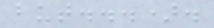but...).
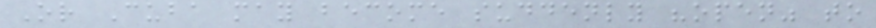Or Cuba may become suddenly "open" to
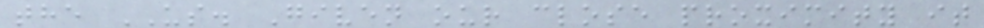the US. Given our close proximity it
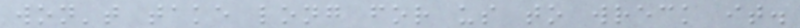won't take long for us to wreck it.
